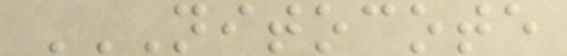NITOCOTE
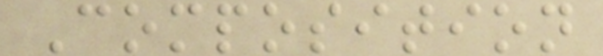Composition
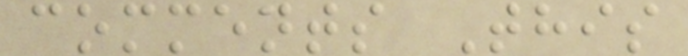comments This
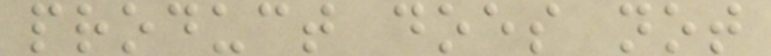product does not
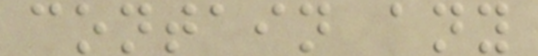contain any
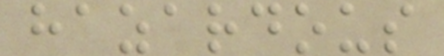hazardous
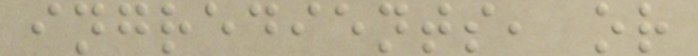ingredients, or
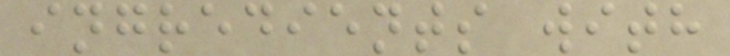ingredients with
